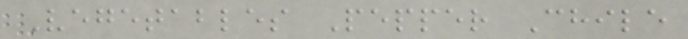Vegetables Pepper Chile
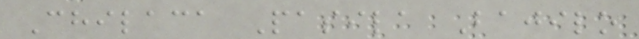Chilaca Pasila Bajilo
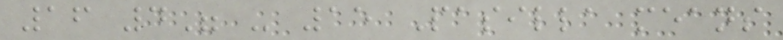16 4" - 15 Pasilla means
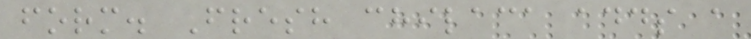form. Fresh chilaca adds a
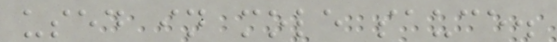used in mole sauce.
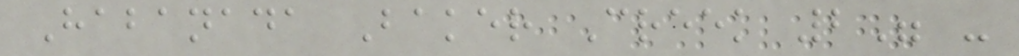Habanada Baker Creek 2" -
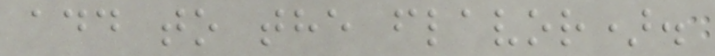add to the flavor).
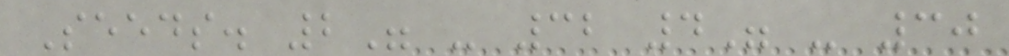Seeds. 2" - 32 4" - 30
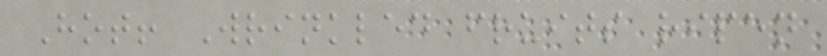Hot! Wrinkled fruits ripen
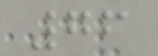76
